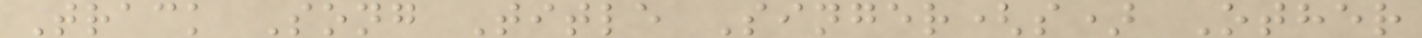Track Song Title Singer(s) Other
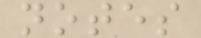notes
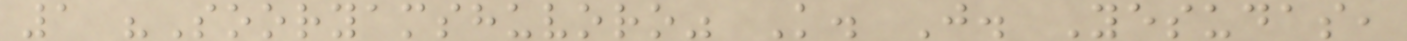1 "Sooryamshuvoro" K. J. Yesudas,
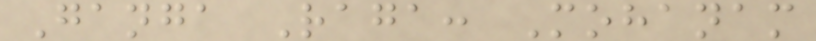Ganga Raga: Mohanam
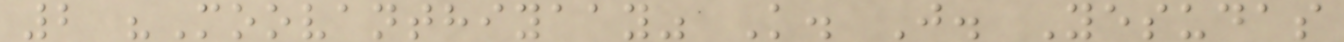2 "Moovanthiyaay" K. J. Yesudas
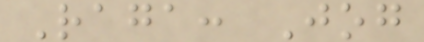Raga: Jog
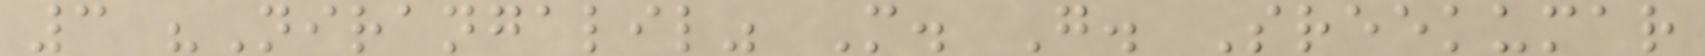3 "Nirangalil" M. G. Sreekumar
